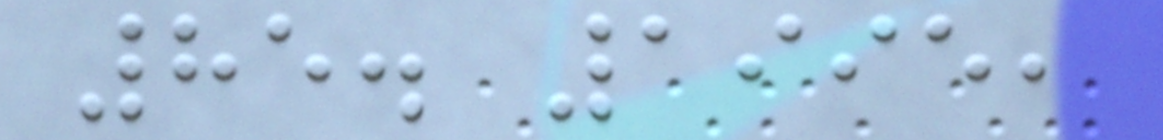85. 1995,
